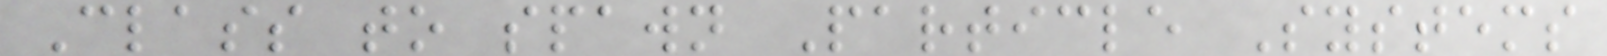Class to spawn Particle Systems
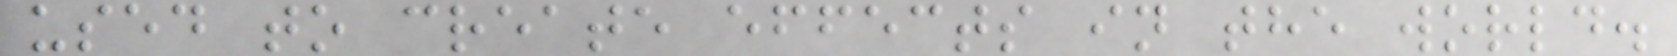used to create effects in the world.
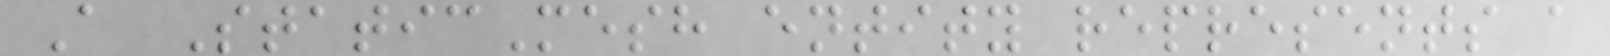A StaticMesh entity represents a
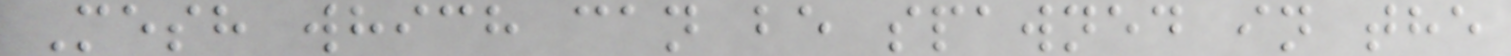Mesh which can be spawned in the
